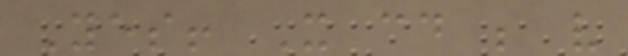Yes! It could be very
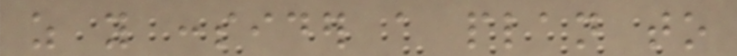as you consider a plan to
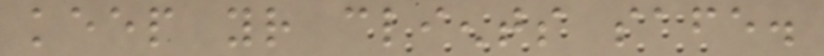keep your clients safe.
